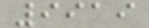9919
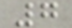7
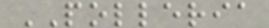POLLERIA
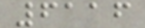6116
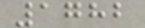1782
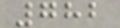782
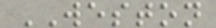WESTON
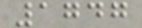1747
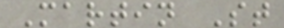Martin St
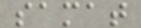samat
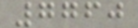7760
